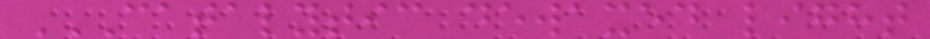CATALYTIC DEWAXED LIGHT
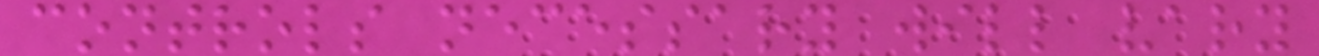controls necessary will vary
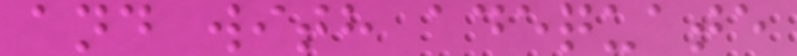and with adequate
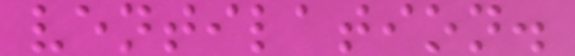ventilation.
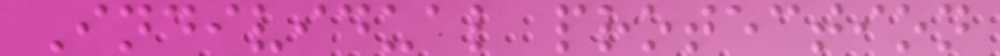Individual protection
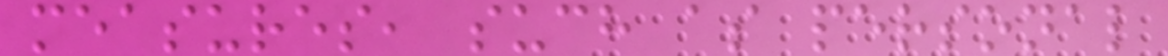measures, such as personal
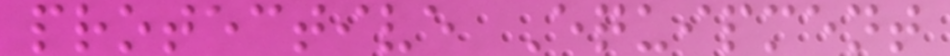protective Equipment
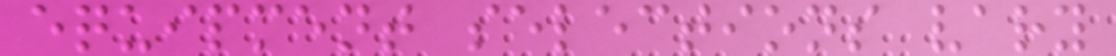equipment selections vary
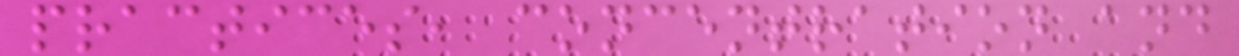practices, concentration and
